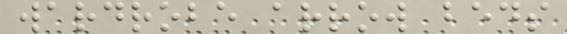wardrobe arrow beds
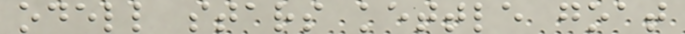odell stars kettle goat
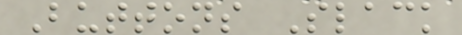Buttons Slack
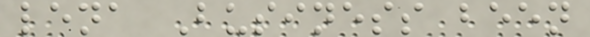lena Business been
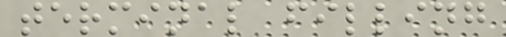terminal filling
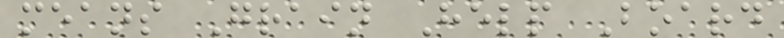means Grain Help Board
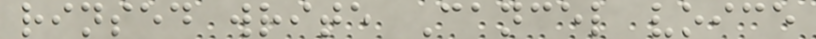rinsed write Cancel voice
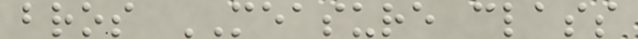bros MEASURE class
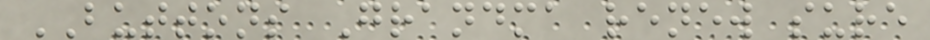BUTTONS Grandma renew sure
